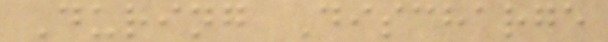During Discharge
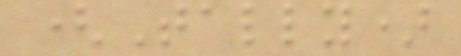(Tally)
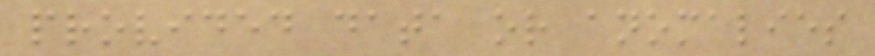provided data or anomalies
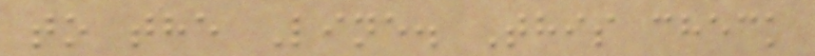to the Line. This check
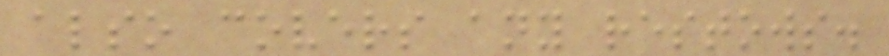also covers any restows.
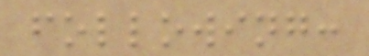following:
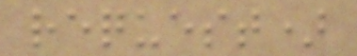request)
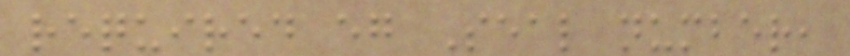required eg Seal number,
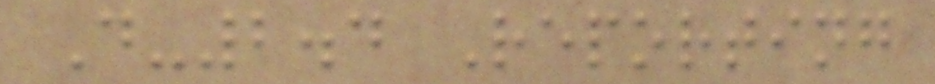D-2.4 Reporting
